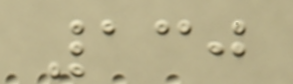130
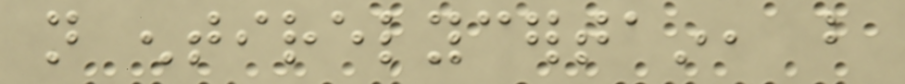not entirelycertain, but
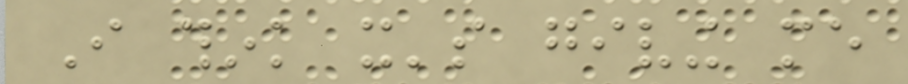I think it's giving me
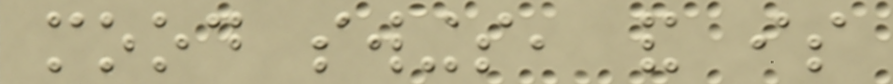mood swings, and is
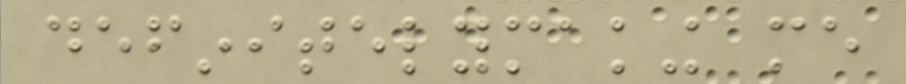definitelymaking me
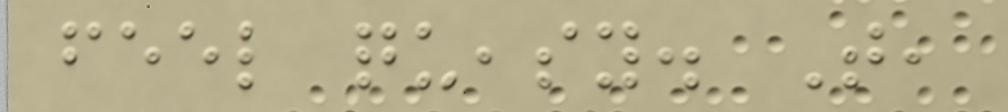feel queasy. That,
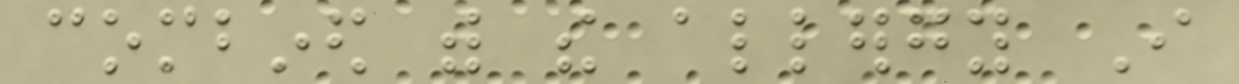combined with the allergy I
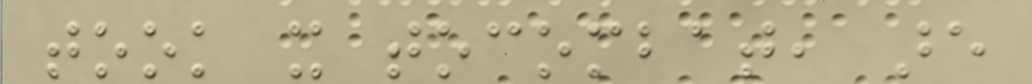took it tocombat, are
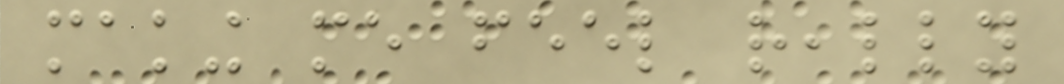making me feel really
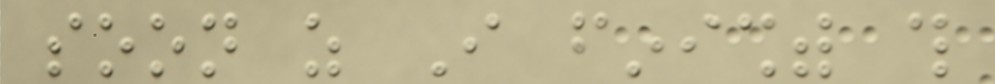soon as I finishwith this
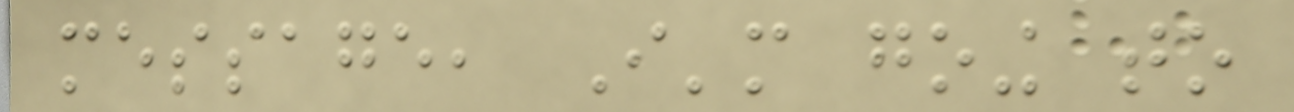message, I'm going to
